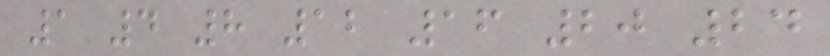1 4 8 12 16 20 24
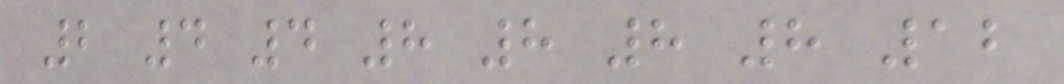2 4 4 8 8 8 8 12
